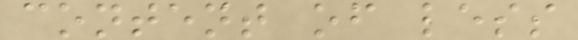content of less
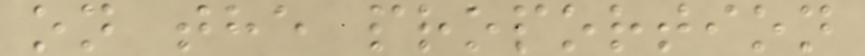on the proportion
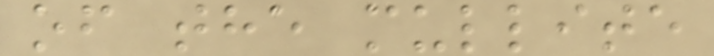of the mullite
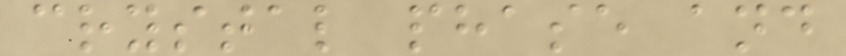crystal phase and
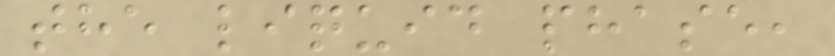the liquid phase,
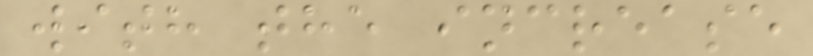with the increase
